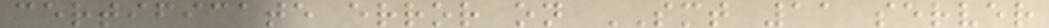certificate error on SMT 11 server
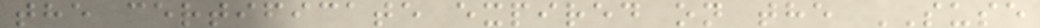the certificate expired on the SUSE
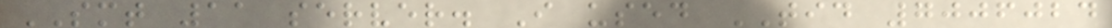SMT 11 server. I used TID 7006024
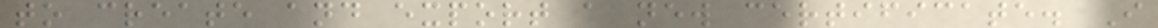to create and export a new certificate. I
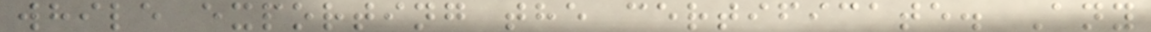while exporting the certificate. Any
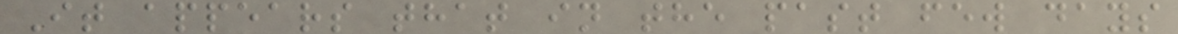It appears that in the past few days
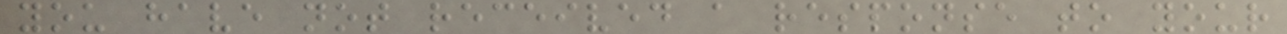you have not received a response to your
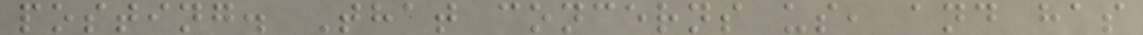posting. That concerns us, and has
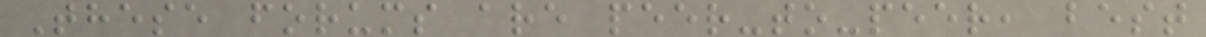These forums are peer-to-peer, best
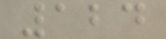124
